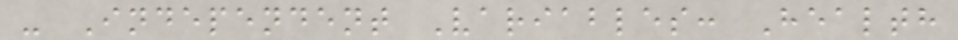- Independent Variables: Health
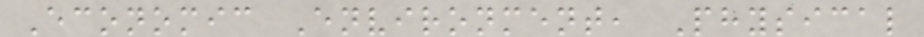Economic Environment, Physical
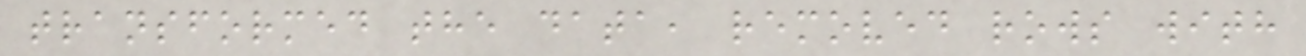transformed the data, removed rows with
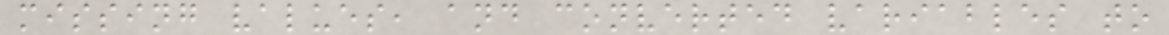missing values, and converted variables to
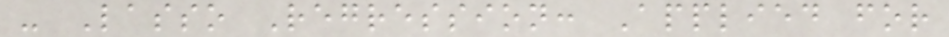- Lasso Regression: Applied for
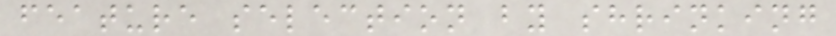feature selection by shrinking
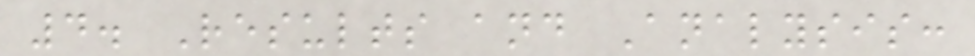4. Results and Analysis:
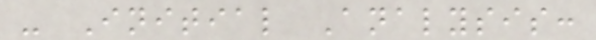- Initial Analysis:
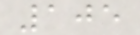105
